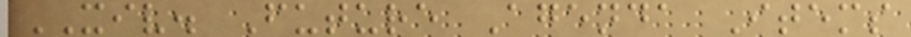XIV. Future Agenda Items
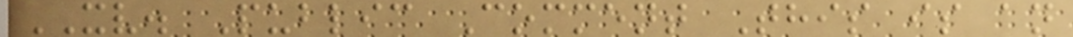XV. Public Comment This is an
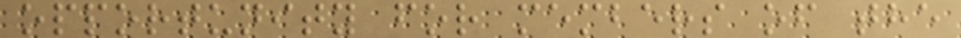opportunity for members of the
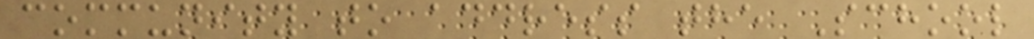community to address the School
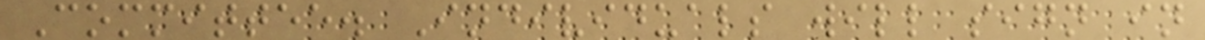Committee. Individuals will sign in
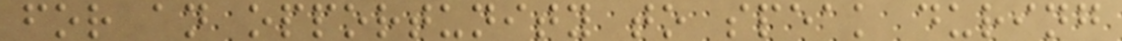for an opportunity to speak during
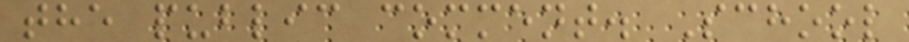the public comment. School
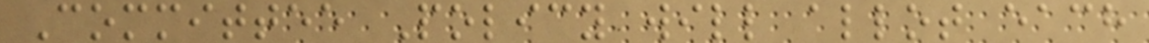Committee Policy will allot each
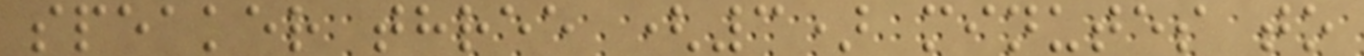speaker three (3) minutes to
